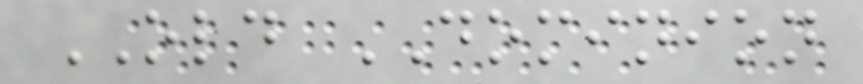OLD DOMINION
